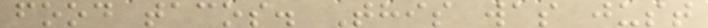food tacos. This was just
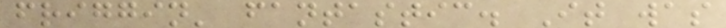friggin' fantastic. It was
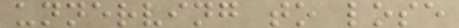unnerving to lose
